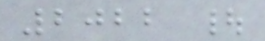2022 |
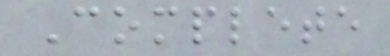Complete
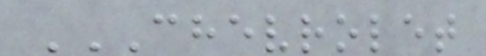CHEVROLET
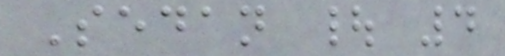Sedan | 4
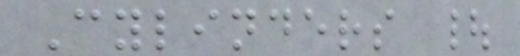Cylinders |
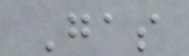Gas
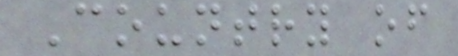Country of
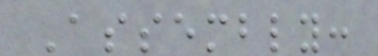Assembly:
